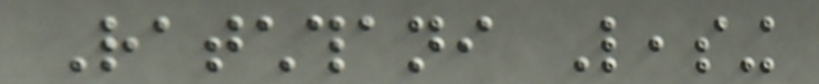Ratchthani Leasing
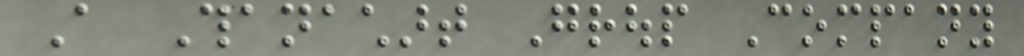A Thanachart Group Company
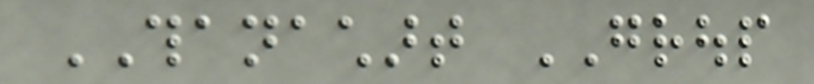THANACHART GROUP
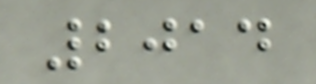2014
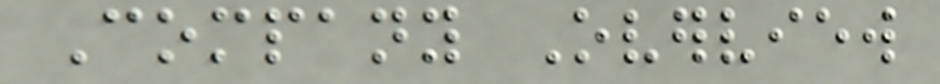Company Overview
